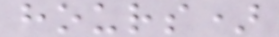hours)
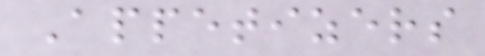Appetizers
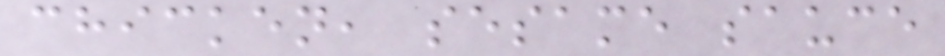chicken, sesame sauce
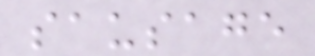sausage
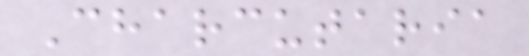Charcutaria
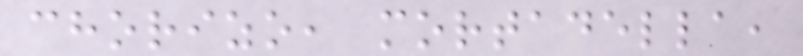chorizo, mortadella,
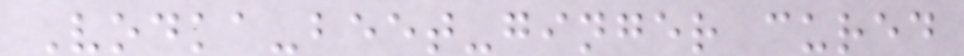Vodka-beet-ginger cured
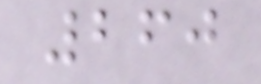260
